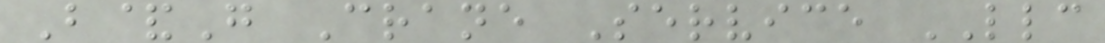B&G Crane Service LLC
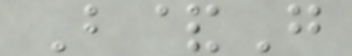B&G
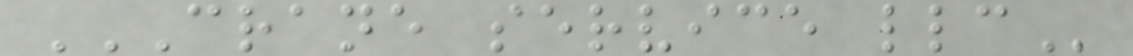CRANE SERVICE LLC
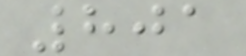801
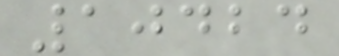10424
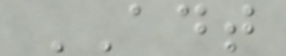ADT
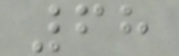68
